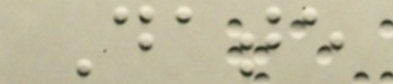Date
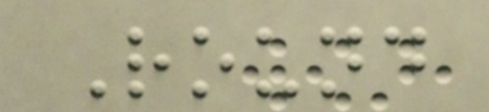Round
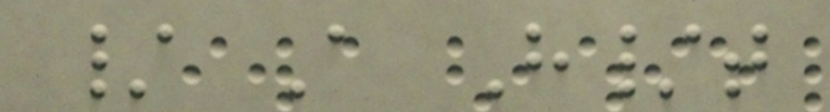/ A H/t
